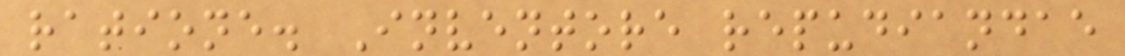ratione. Inventore repudiandae
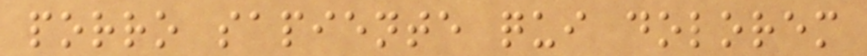porro sapiente qui dolorem
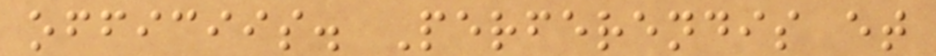officiis. Perferendis et
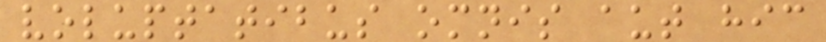voluptatibus omnis aut hic
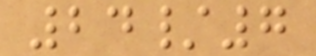24/7
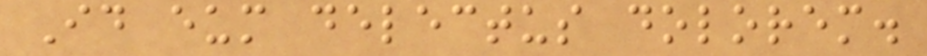Id eum delectus dolorem.
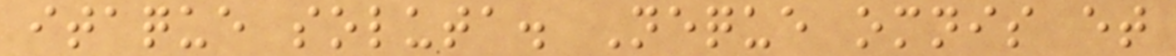itaque soluta. Neque omnis et
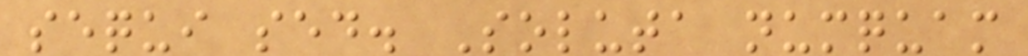sequi sed. Soluta numquam
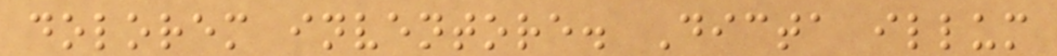dolorem inventore. Dicta illum
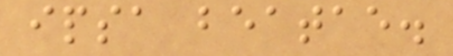ipsa beatae.
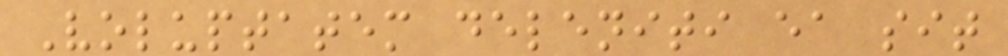Voluptatem deleniti ea sit
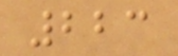223
